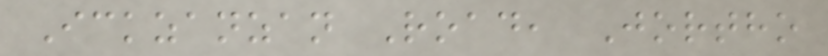Ickzanzan Road, Jortho
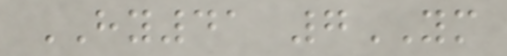HY41 7YM
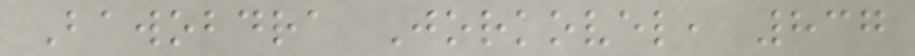Bawobdra Jorkovel, 837
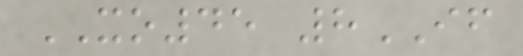XO45 8IF
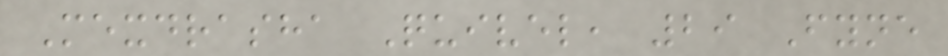Mexdrasha Quivel, 29 Fyne
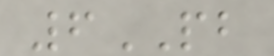6PB
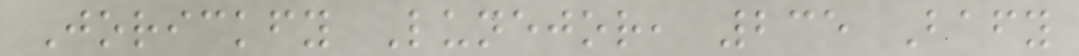Jorickfy Lunejor, 235 Bafy
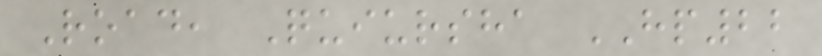Road, Quiursha HP22
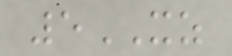5XZ
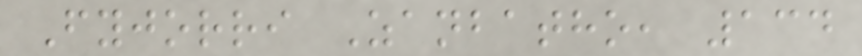Fyjorri Zanbatho, 134
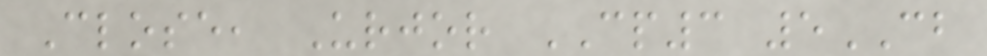Close, Urjor CP3 5CB
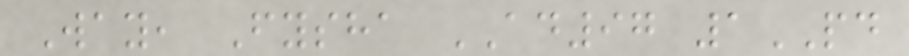Way, Fysha AD97 1PD
